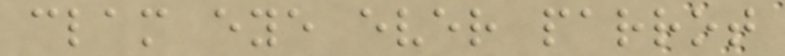clam eye ever parrot
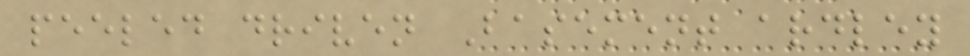peeled driven Basement ardley
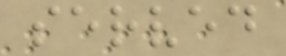served
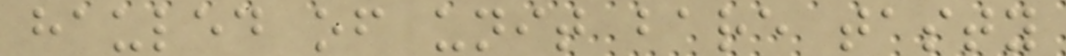hauled of unit bare tasty
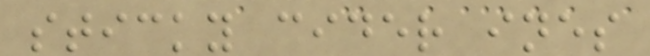sticky cider ines
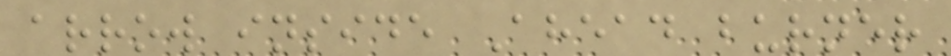arrow inside Ahead burner
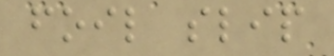foil slip
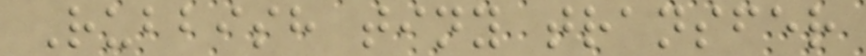Rubbish tiny transfer
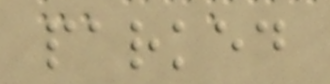parked
